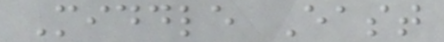Middle East
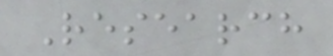Research
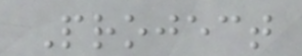Project
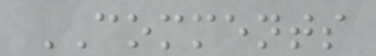COMMENTS
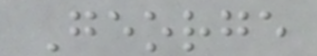George
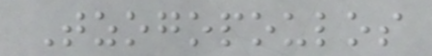Tzogopoulos
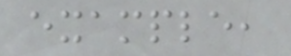example,
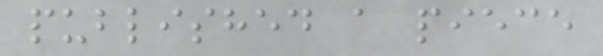published a piece
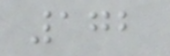172
